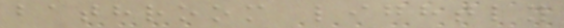bathroom lightly
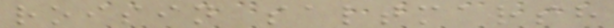roisin saltmarsh
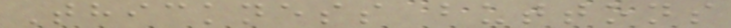Thickness buttons
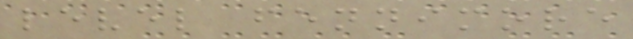level fennimore
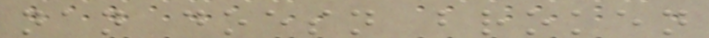nan doesn broken
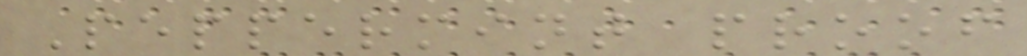Peppermint proof
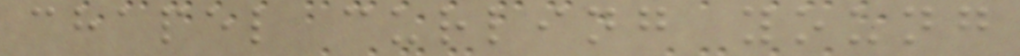chapel curling young
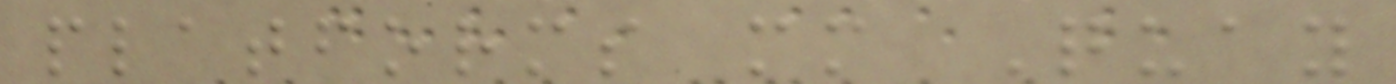platforms mm Quay
